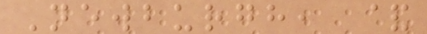Newburgh, &
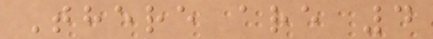There are 4
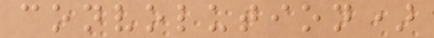convolution)
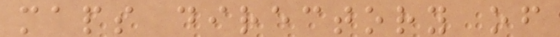maps directory of
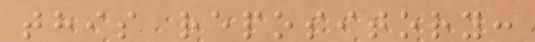this repository:
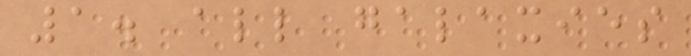1. all galaxies
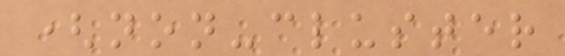(non-cluster
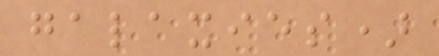galaxies)
